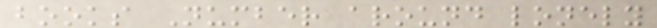books Number around lonely
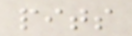pits
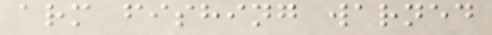arm fishing warned
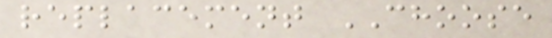replacement CHOOSE
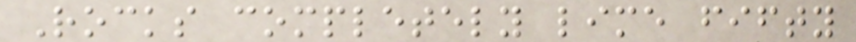Rocks completely lime fifty
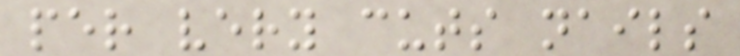per very cuts nails
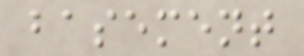basement
